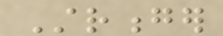Stronger
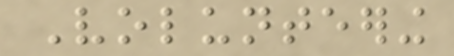Volunteering
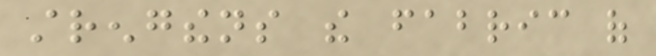strengthens the fabric of
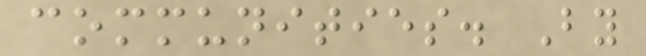communities. By
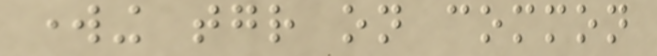working together on common
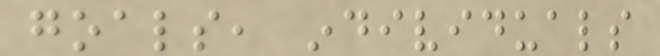goals, individuals
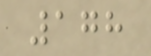178
